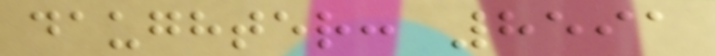daughter: 8591
